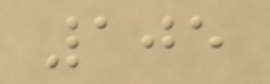105
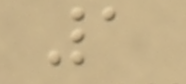1
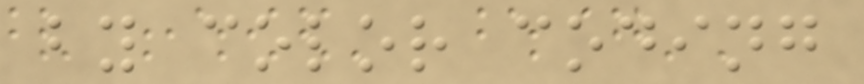by color coding
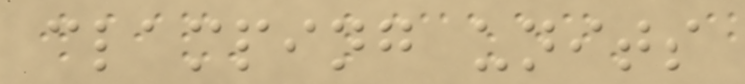clamping units
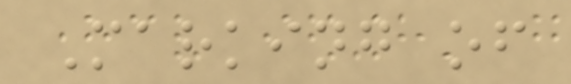Marking of
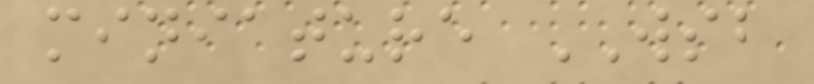miniature WSB
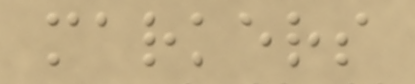markers
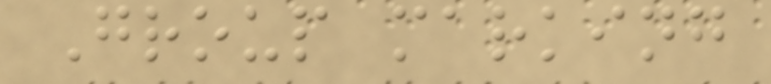Group marking
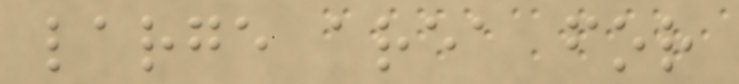large area for
